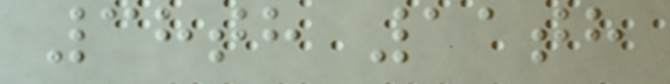38th 11th
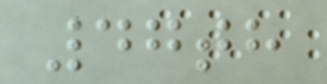47th
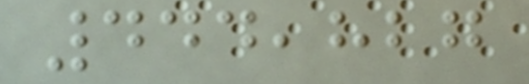444,827
